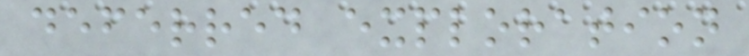deferred exploration
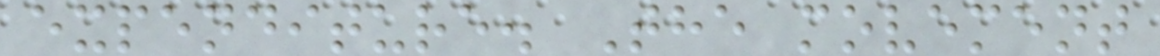expenditure. The movement
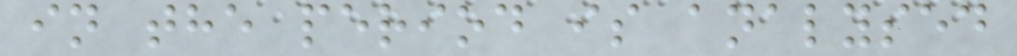in the period is analysed
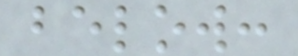below:
